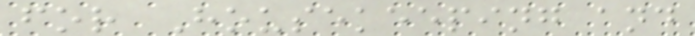for Housekeeping and
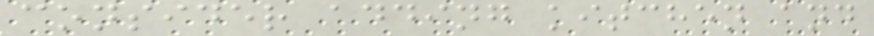consider adding kitchen and
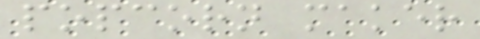popcorn maker
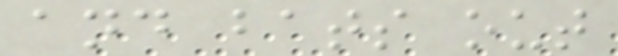and bats out
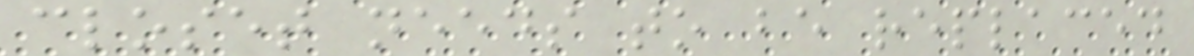closet needs to be replaced
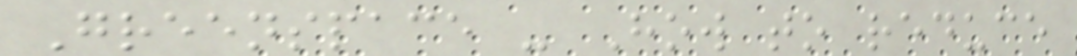Greenspace - How to reduce
